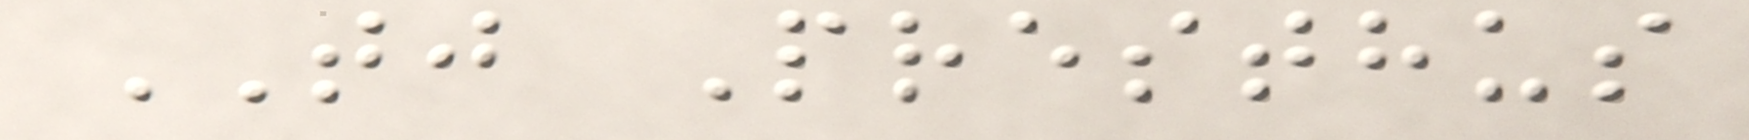TJ Presthus
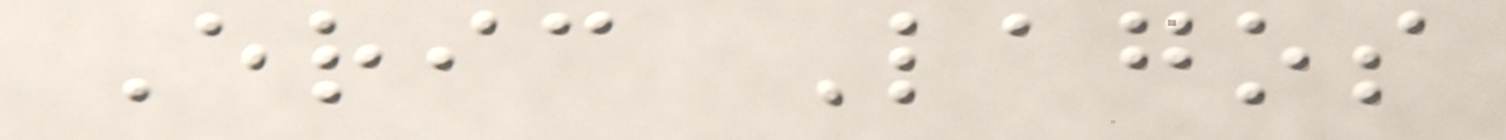Eric Lagos
